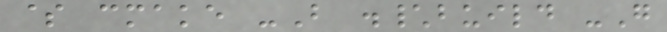$ cmake -B .\build -G
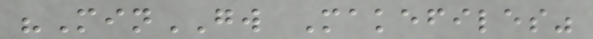"MinGW Makefiles"
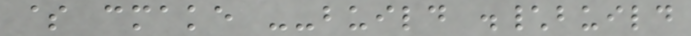$ cmake --build .\build
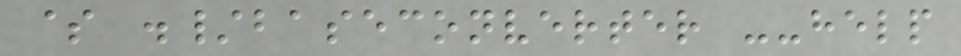$ ./baseconverter --help
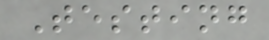Testing
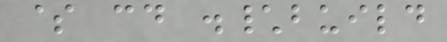$ cd .\build
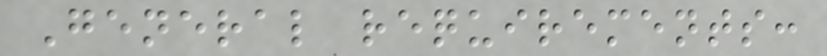General requirements:
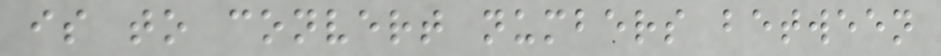is to convert numbers between
